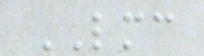LMC
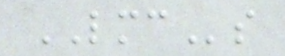LMCs
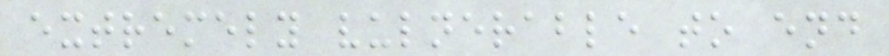extremely vulnerable to end
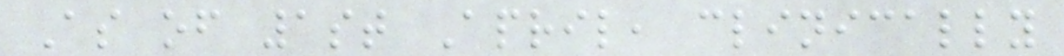As of 1st April, clinically
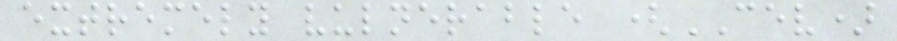extremely vulnerable (CEV)
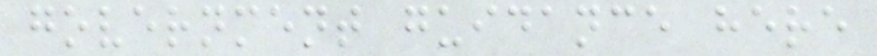government guidance here
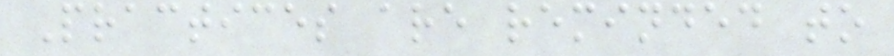Practices are reminded to
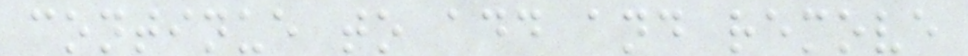continue to add and remove
